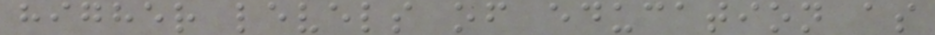higher levels of education as
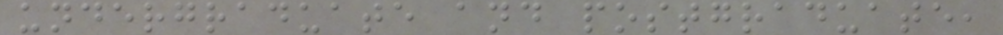undergraduate and postgraduate,
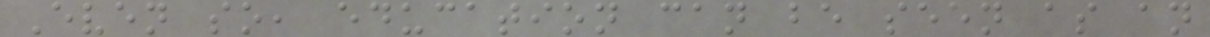Even so, education can be seen as an
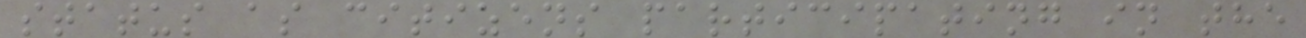status as citizens participating in the
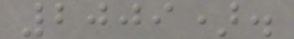2009).
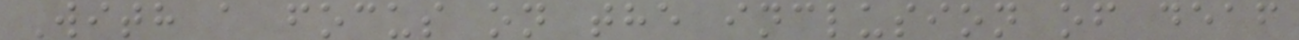With a focus on the inclusion of deaf
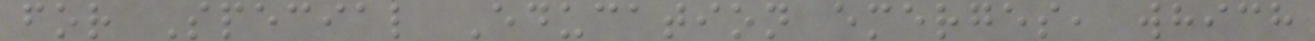for Special Education emerges, which
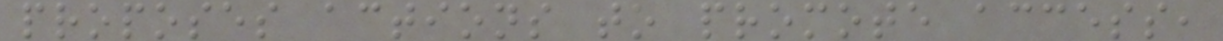proposes actions to promote access,
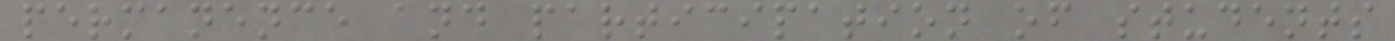permanence and participation of students
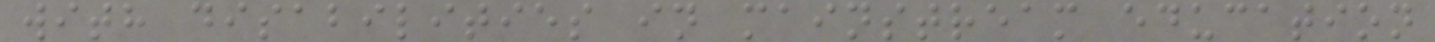with disabilities in mainstream education
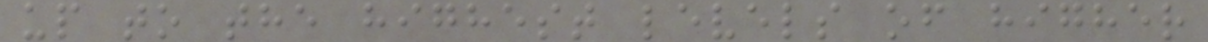up to the highest levels of higher
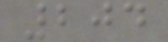204
